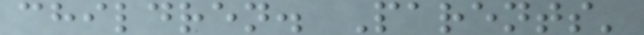children. Parents'
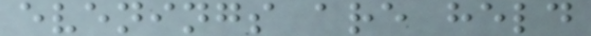evenings are held
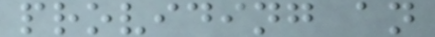providing an
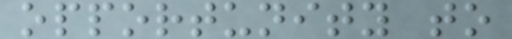opportunity to
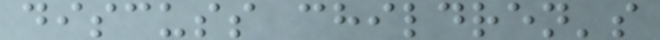discuss children's
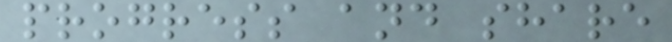progress and share
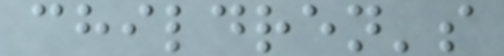children's
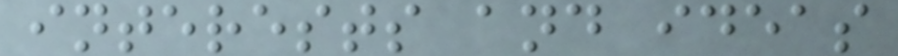interests and ideas
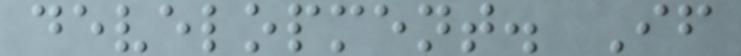development. If
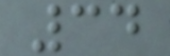34
